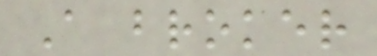A broker
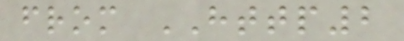from HTTP2
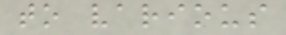to various
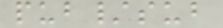pub/sub
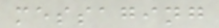messaging
